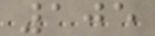105
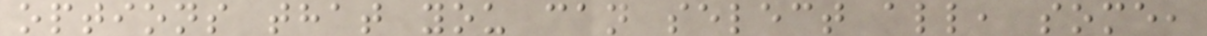options that you can select all, some,
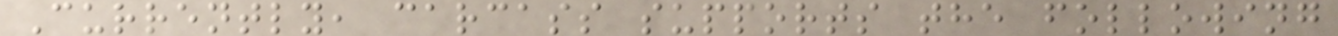Currently, carcass supports the following
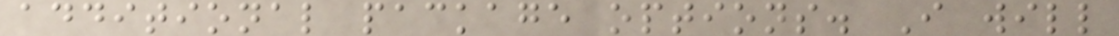additional package options. I will
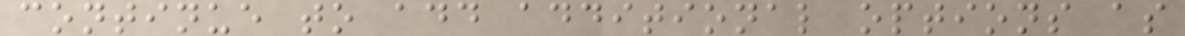continue to add additional options as
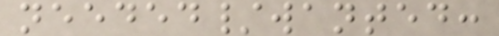needed/wanted:
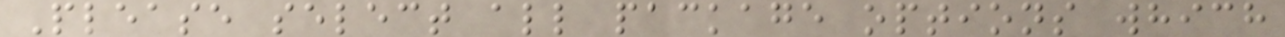Please select all package options which
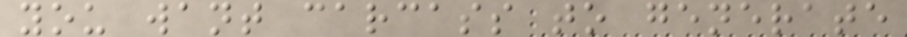you want carcass to generate
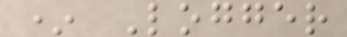* Logger
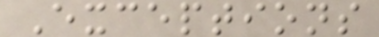Exceptions
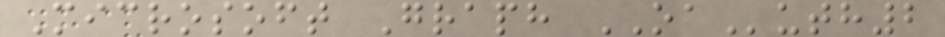Microsoft Graph OAuth2
